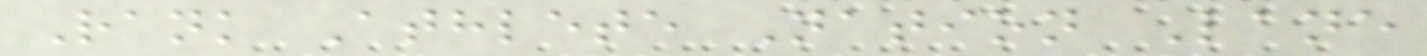Rank Athlete Nation Lane
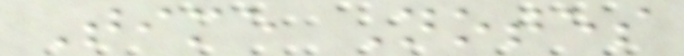Time Notes
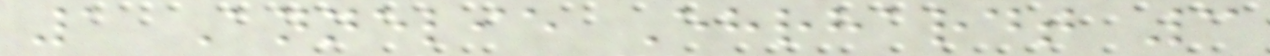1 Annelie Ehrhardt 3
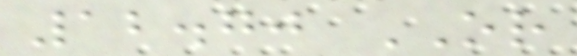12.70 OR
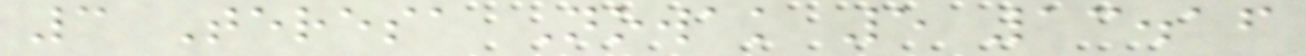3 Teresa Nowak 5 13.16
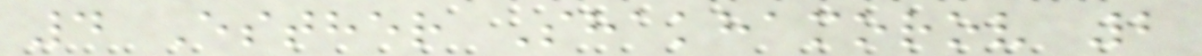4 Esther Shakhamorov 2
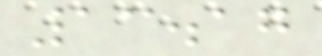13.17
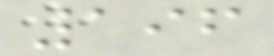196
